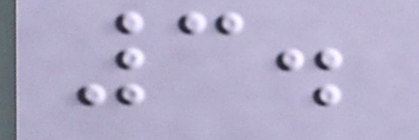3.
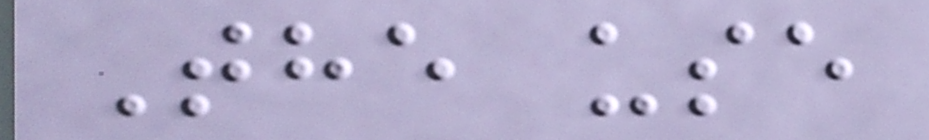The use
